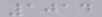1014
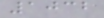1032
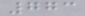773
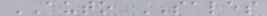AUTO SALES
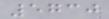5730
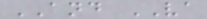AND VA
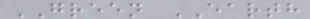GREEN EARTH
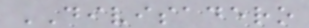DIVISADERO
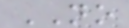NO
